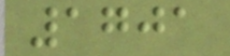1701
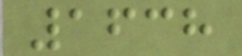1638
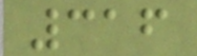316
